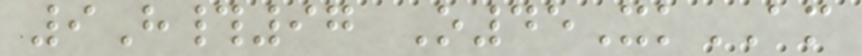9H#97 O45XkAM
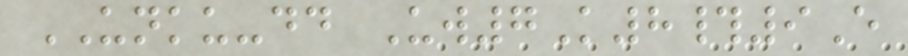UNKU-dd Uw7K8#9E
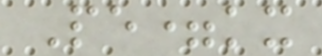Pe=kx
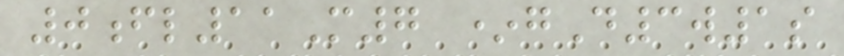0fl11M7 *gD3w1s
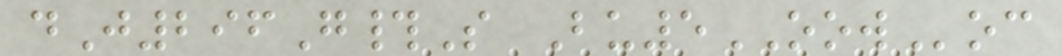dJ296G#S Bu5OOWoc
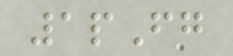1pFg
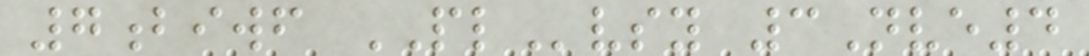7biwf PLvsy 3Nve4
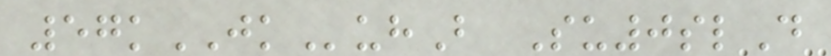57kJKuhB Su0slD
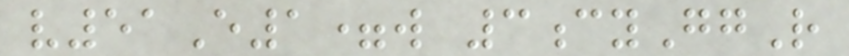v51E1=w 3cyGgR
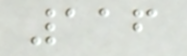116
